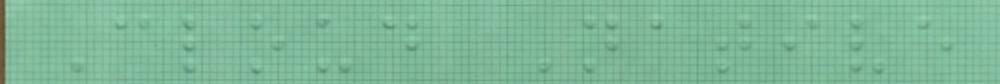Cloud Native
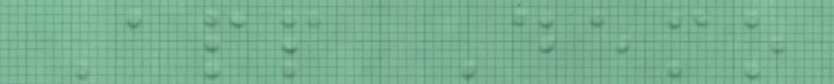App Demo
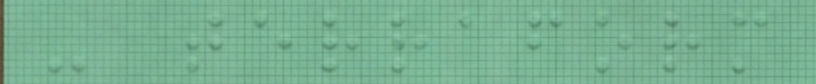- terraform
